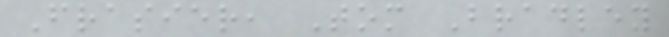Frasier, Tom Bradley
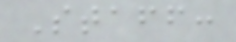Staff:
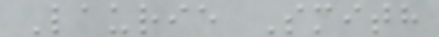Laurie Smith
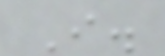I.
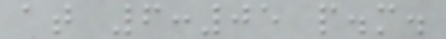at 6:05 p.m.
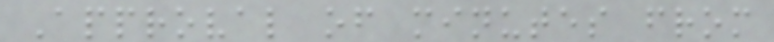Approval of minutes from
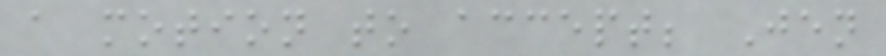a motion to accept; Jen
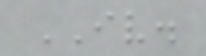IV.
